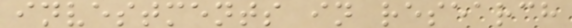investments in research
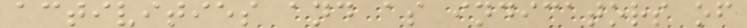activities and as indicators of
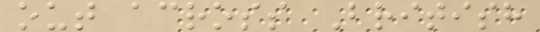out across British
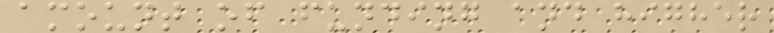amount of funding and higher
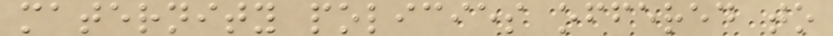maternity policies offered to
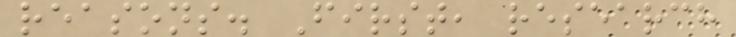reasons. First, research
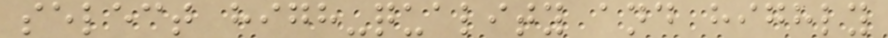select high-quality and highly
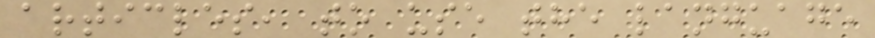articles, to use the language
